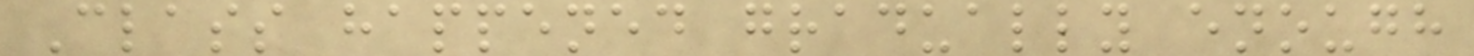Class happened gradually enough
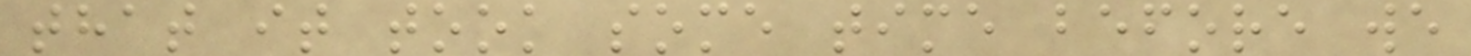that it took some time before we
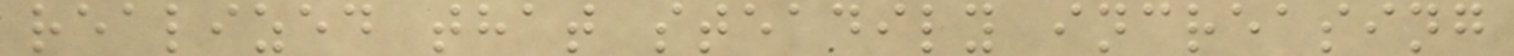realized that steadily increasing
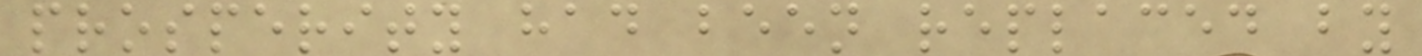prosperity had been replaced by
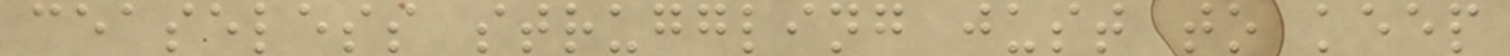ceaseless struggling just to keep
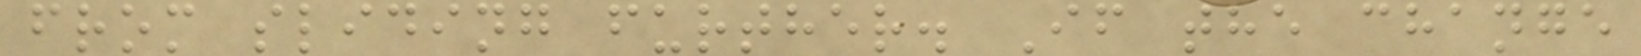from sliding further. If the change
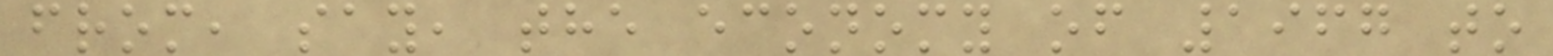from, say, the economy of 1967 to
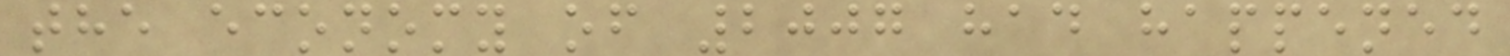the economy of 2007 had happened
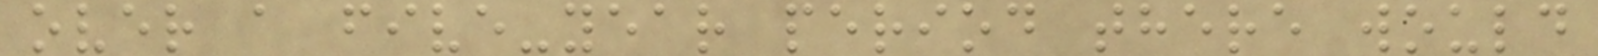over a five-year period there would
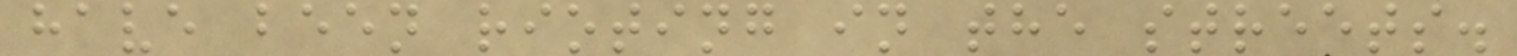have been rioting in the streets.
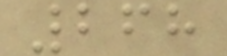268
